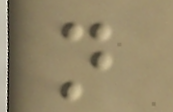not
